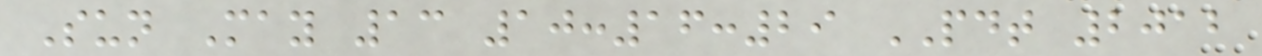Sun May 13 10:16:29 PDT 2012
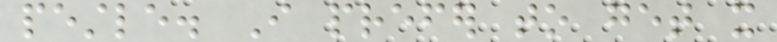pestle. I prefer to get it
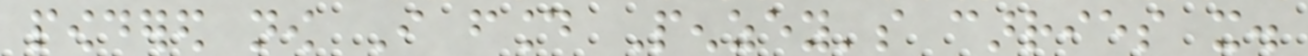powdered now I found Penzey's carries it.
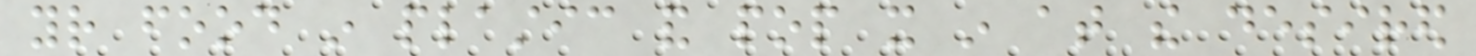your food in plastic and pop it in at the desired
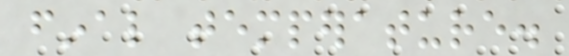final temperature.
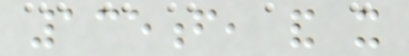135f, and it
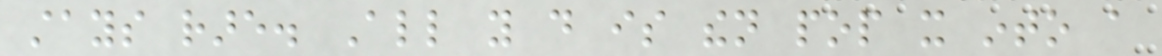stays rare. All you do is then pop it into a
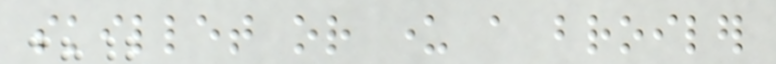skillet or under a broiler
